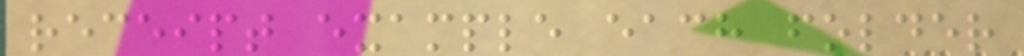receipt example each folder
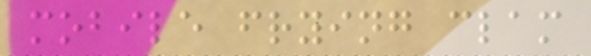mobile frying clam
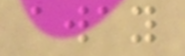away
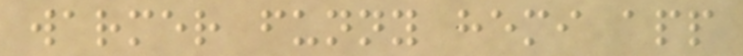warmer funny hemi app
